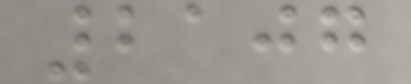2107
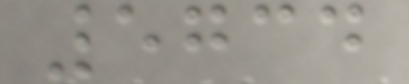5734
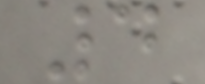4
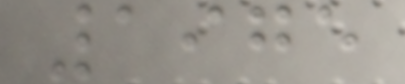1975
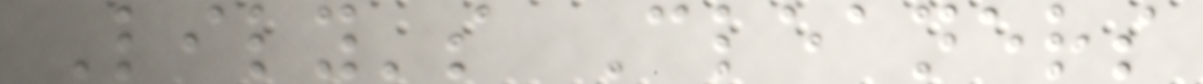Lily's Cleaners
